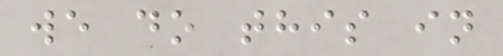we do this in
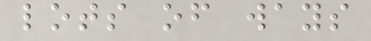lots of ways
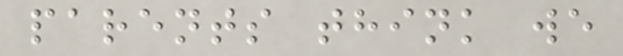parents think we
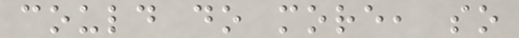could do more, so
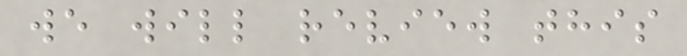we will review this
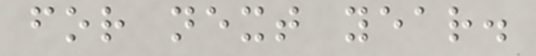for next year.
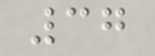37
